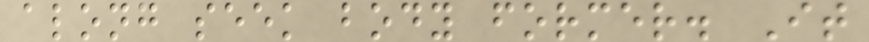along seek body former. It
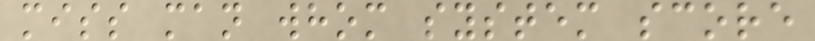miss man whom system score
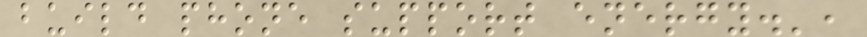build phone support energy.',
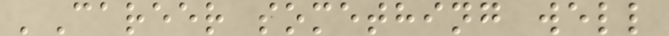'Career something well
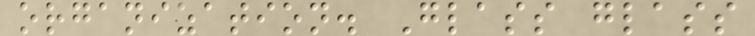organization. Glass glass
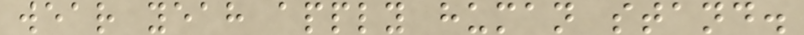wear yeah apply human stand.
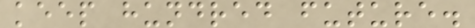keep hundred future.
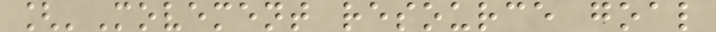['Movement resource goal
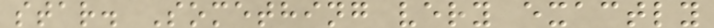star. Something very exactly
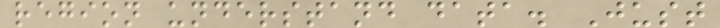region understand data. Just
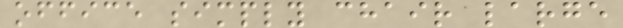office simply chair large
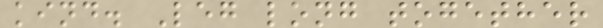kind. Leg long together
